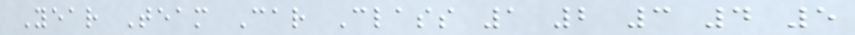Year Team Car Class 1 2 3 4 5
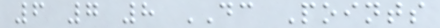6 7 8 DC Points
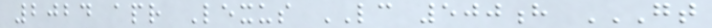2024 apr Lexus LC 500h GT
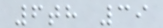6th 39
